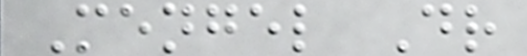Mengel Dr
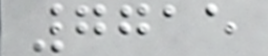7715
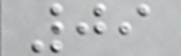09
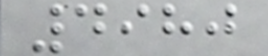4980
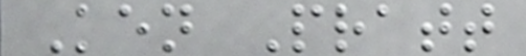Ken Pratt
